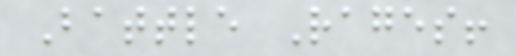Battle Rages!
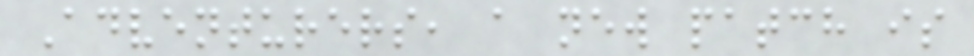Adventurers, a new patch is
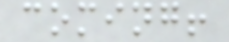coming!
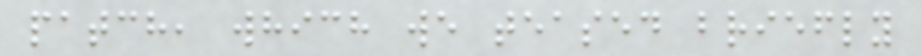patch, which we teased briefly
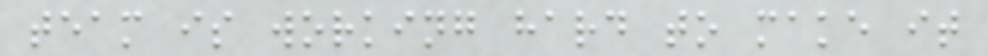team is working hard to make it
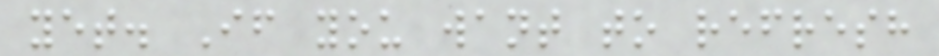yet. If you want to refresh
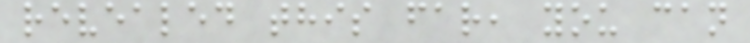revealed this far, you can
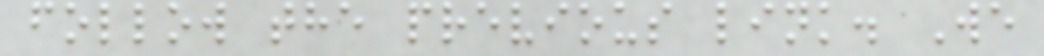follow the previous link. We
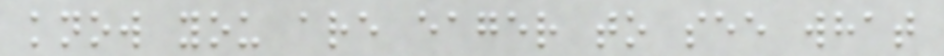know you are eager to see what
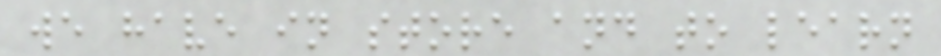we have in store and to learn
